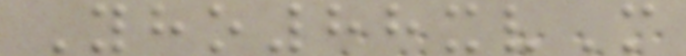Yho88xvM
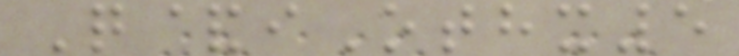Q&iOthx5
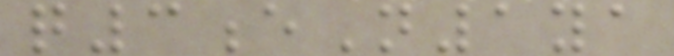q3eN1ya
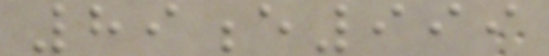89e999
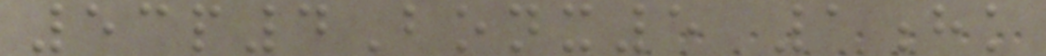53p4Bonx5 1hk
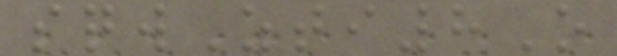sqwZti8O
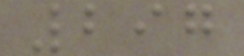297
